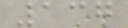137
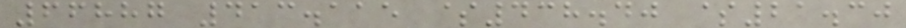66887 413.115 $438.40 $21.30
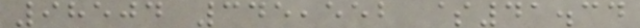98504 345,552 $41.34
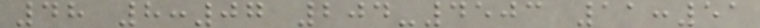48 8:07 204-4503 11:51
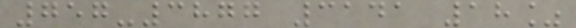757-3877 3141 18%
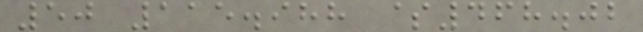50 115.988 $468.02
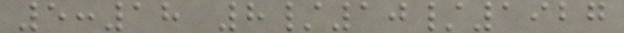5:18 8/10/1927
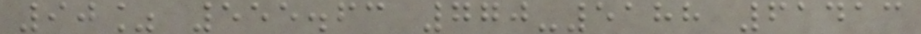90% 555.63 770-5188 61413
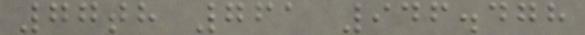77th 761 946.478
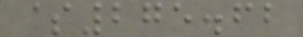$275.62
